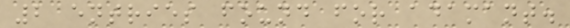2 entries found for adamant.
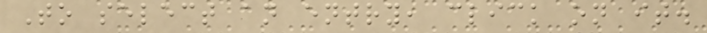To select an entry, click on it.
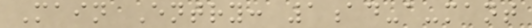Main Entry: 1ad-a-mant
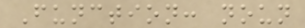Function: noun
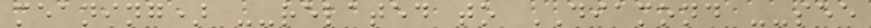meaning) --related to DIAMOND --see
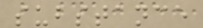substance
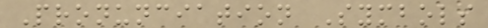Pronunciation Symbols
